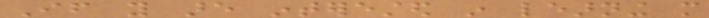If you are interested in learning more
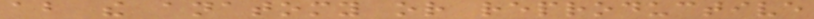about the anatomy or reproductive
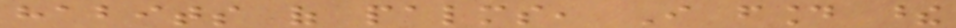habits of palms, I found these
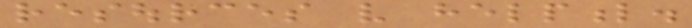resources very helpful.
